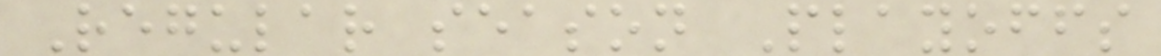Regular season Playoffs
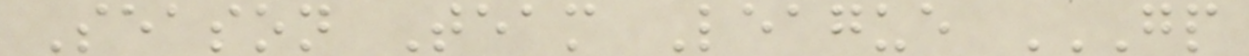Season Team League GP
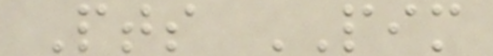Pts PIM
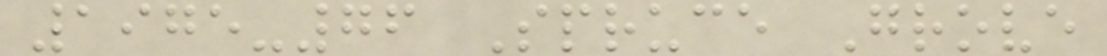1975-76 Spruce Grove
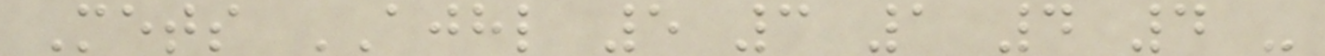Mets AJHL 5 3 1 4 4 -
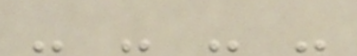- - - -
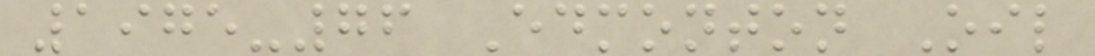1975-76 Edmonton Oil
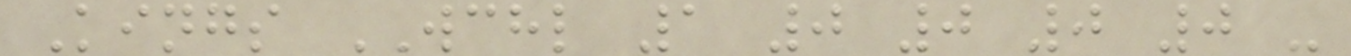Kings WCHL 1 0 0 0 0 -
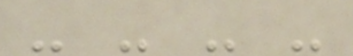- - - -
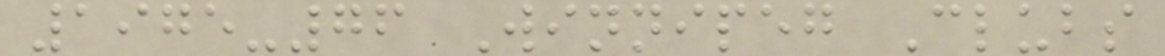1975-76 Winnipeg Clubs
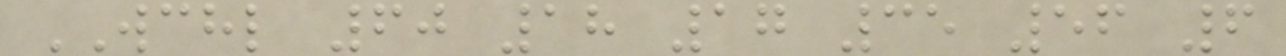WCHL 60 18 17 35 56 6
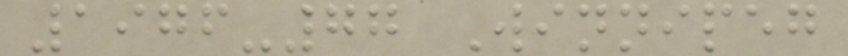1976-77 Winnipeg
